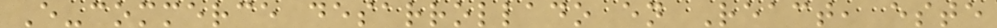E-commerce desarrollado en React, este
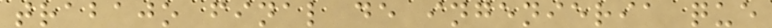trabajo final de ingenieria que
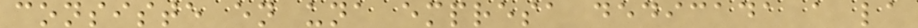consiste en una empresa dedicada a la
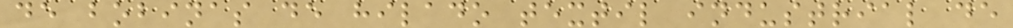de bobinas de hilado textil industrial de
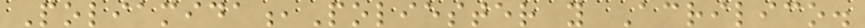Poliamida,Poliester y Acrilico.
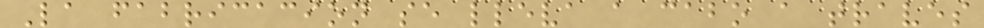La fabricacion se lleva a cabo a traves
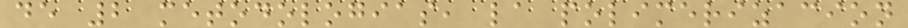de 2 metodologias, la polimerizacion
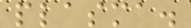plasma.
